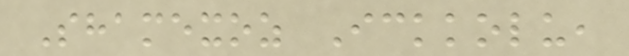Shamexoz Ickkolu,
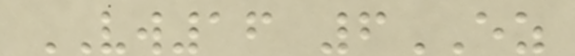VW16 6EZ
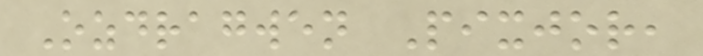Ozdragwen Pixjor,
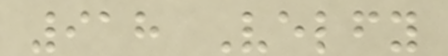918 Velfy
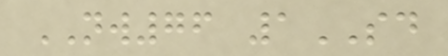NW76 1SD
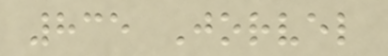835 Jorvel
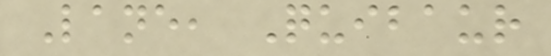Lane, Quibaur
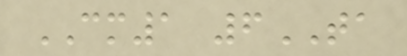CM1 6TA
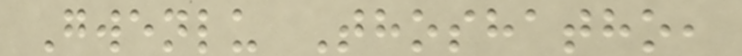Gwenlu Thoshatho,
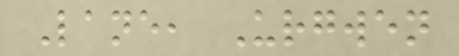Lane, Urgwen
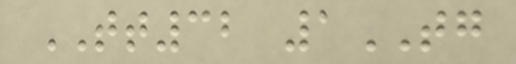TT32 1TG
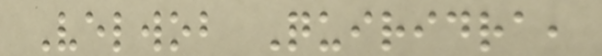Velwob Quiridra,
